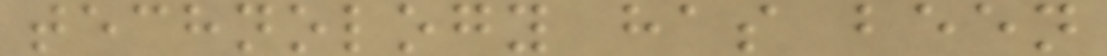technology has been
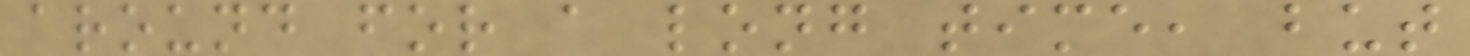around for a long time, but
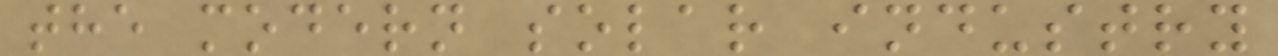the modern solar industry
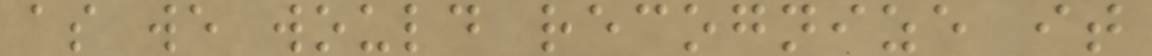as we would recognize it
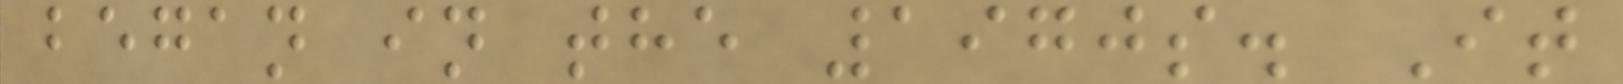began in the 1970s. It
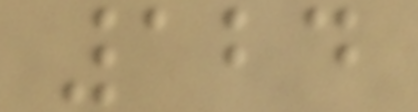124
